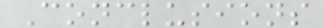Conclusions
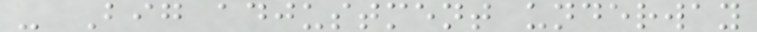- Big adjustment underway
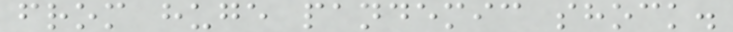from huge pandemic shock.
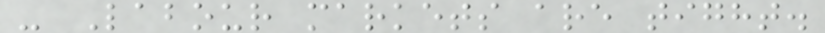- Labour markets are tight.
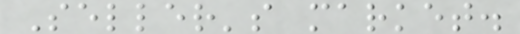Seller's market.
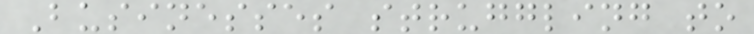Businesses struggling to
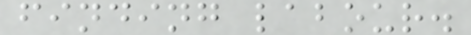finding labour.
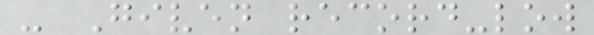- Given record-low
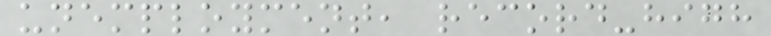unemployment, record-high
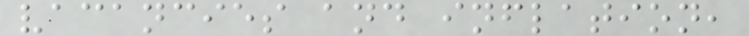vacancies and inflation,
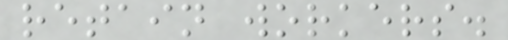retain workers.
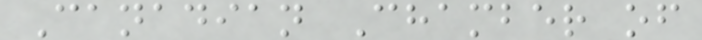Canadian Chamber of
